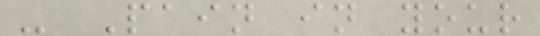- Pain in your
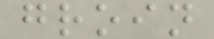groin
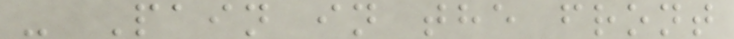- Pain in the front
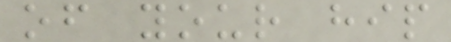of your hip
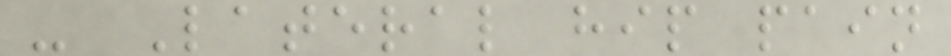- Lateral hip pain
